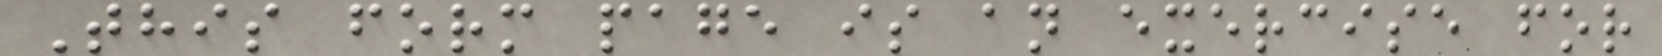This form page is an exercise for
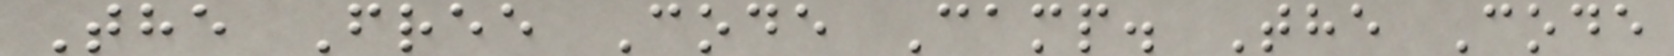The Free Code Camp. The Code
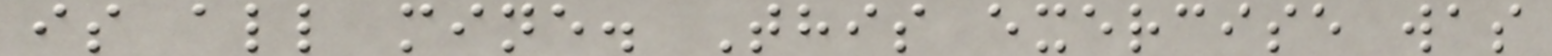is all mine. This exercise was
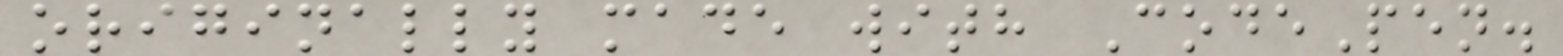originally made with CodePen.
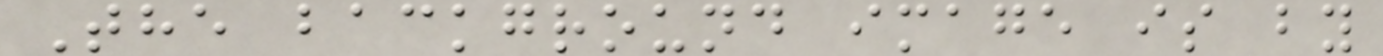The background image is by
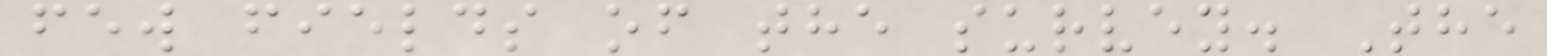few fields of the survey. The
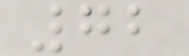72
